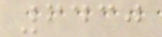6430
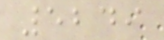5249
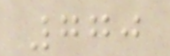770
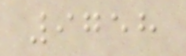9758
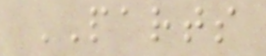PARTS
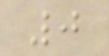0
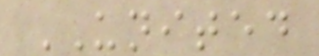UNITED
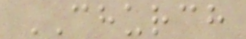CHURCH
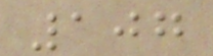107
